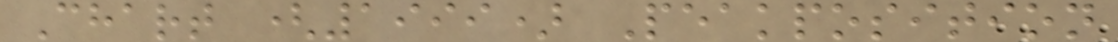Chart (1999) Peakposition
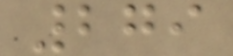279
